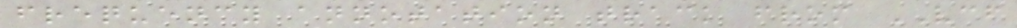frequency annotation track from VCF
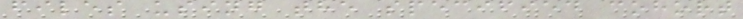files using the specified cohort
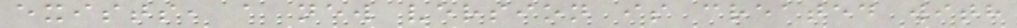exists, a new version is created with
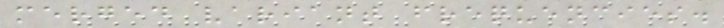merged variant frequencies.
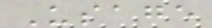Usage
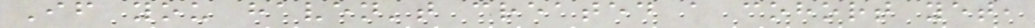If you haven't created a cohort yet,
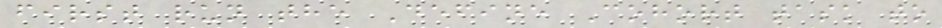first run the Define Cohort task to
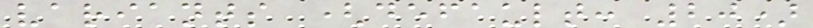variants (default: 20)
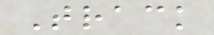Track
